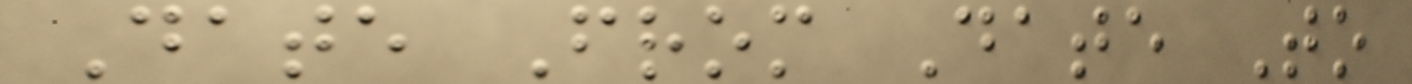Date From Date To
